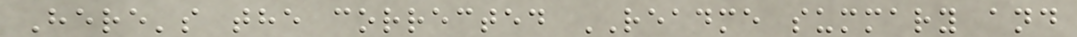Here's the corrected README summary and
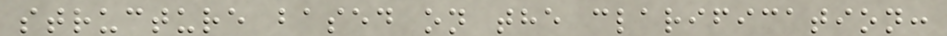structure based on the clarification:
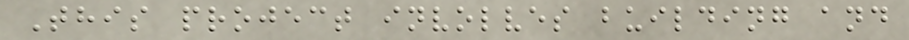This project involves building and
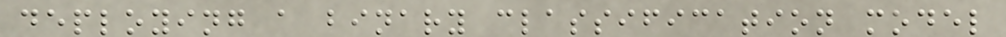deploying a binary classification model
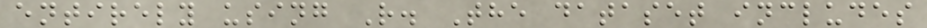entirely using R. The dataset includes
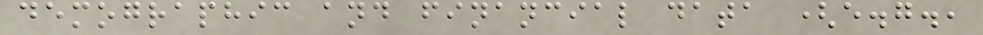demographic and financial data (e.g.,
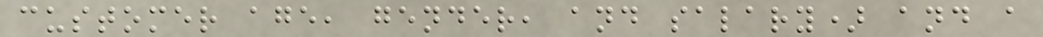customer age, gender, and salary) and a
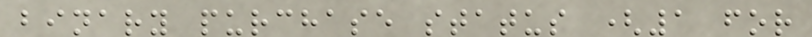binary purchase status (1 for
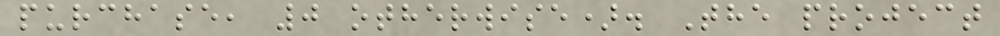purchase, 0 otherwise). The project
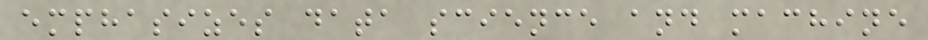emphasizes data science and machine
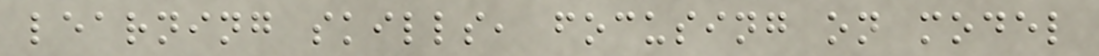learning skills, focusing on model
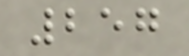257
